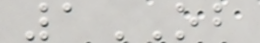1OB
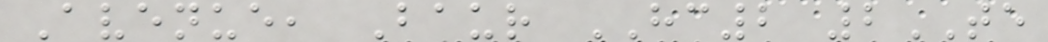Avenue, Baur HC2 2TE
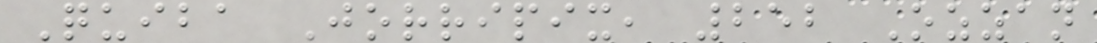Quiba Jorripix, 252 Ozzan
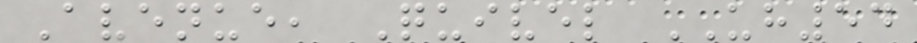Avenue, Quivel UH54
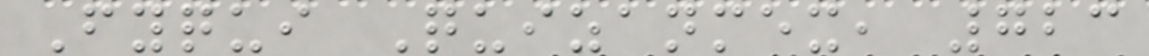Fyqui Quizanmex, 723
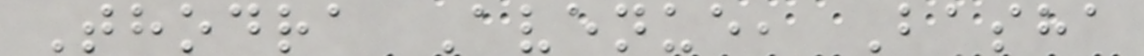Thodra Avenue, Basha
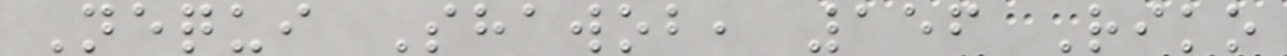Nequi Shawob, 156 Riko
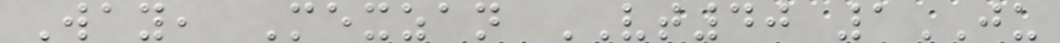Way, Mexzan VT40 1JU
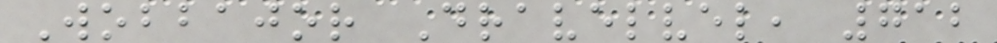Wobbajor Dravelvel, 712
